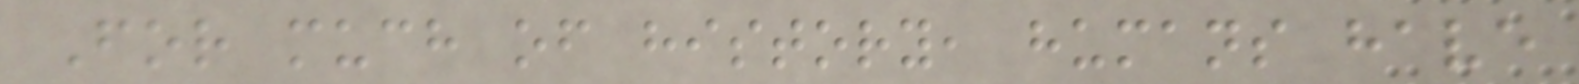For much of history, humans have
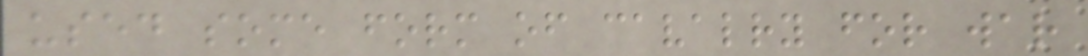used some form of cavalry for war
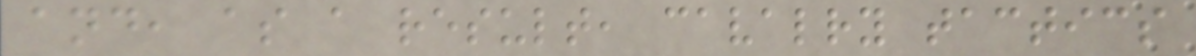and, as a result, cavalry tactics
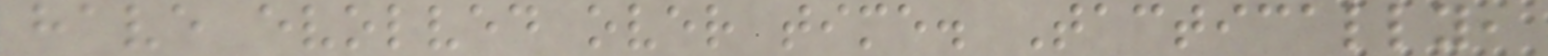have evolved over time. Tactically,
